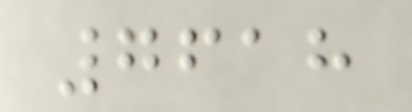7618
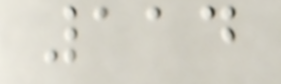114
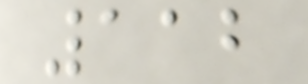112
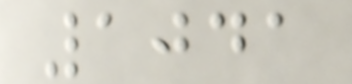1041
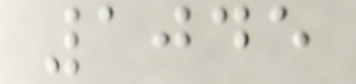1045
